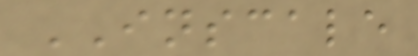INSCALE
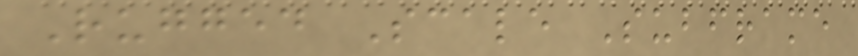Rugged Scale Subframe
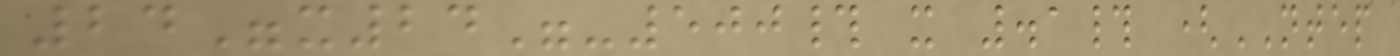24"x24"-500# x .1# (NTEP
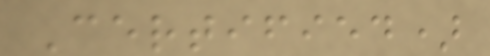Certified)
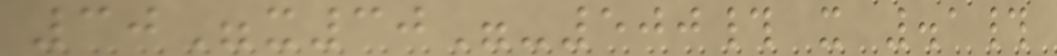30"x30"-500# x .1#
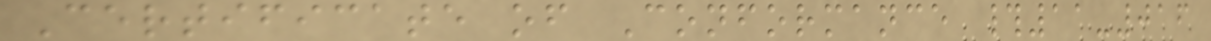Certificate of Conformance #11-016
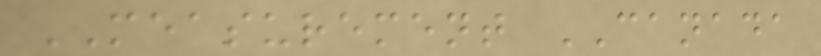MEASUREMENT CANADA
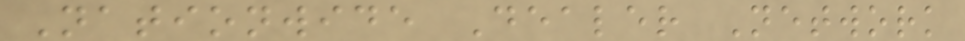Nationwide Dealer Network
